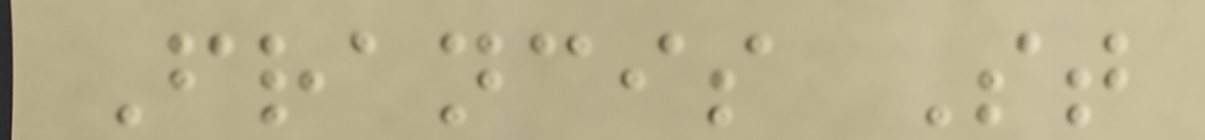Francis St
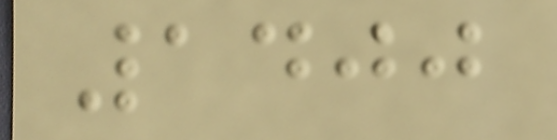1400
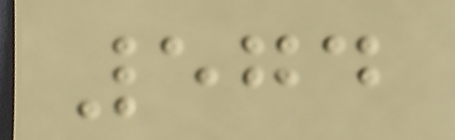574
